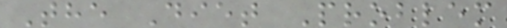The Diet Problem
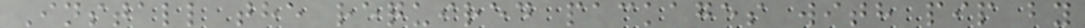Install the required packages with pip by
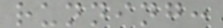running:
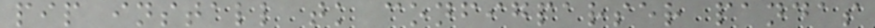pip install tk configparser pandas
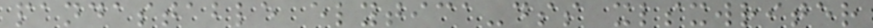pandastable elytica-dss xlsxwriter
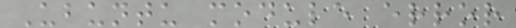Ubuntu module error
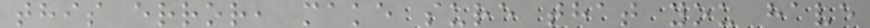this error, make sure that you have
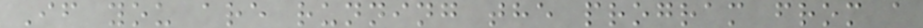If you are running the program from a
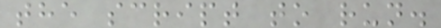the script to run.
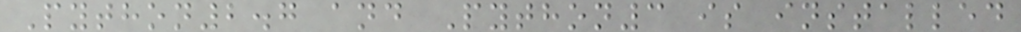Python2.7 and Python3 is installed
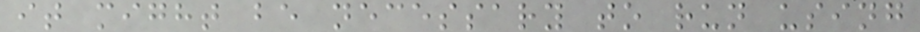it might be necessary to run using
